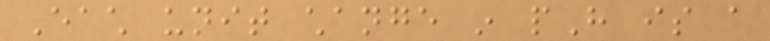Each unit change in pH is a
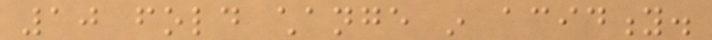10 fold change in acidity.
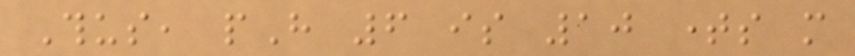Thus, pH 6 is 10 times more
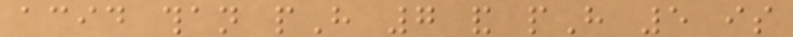acid than pH 7 and pH 5 is
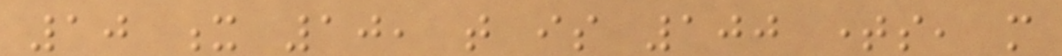10 x 10, that is 100 times, more
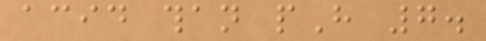acid than pH 7.
